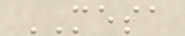MESA
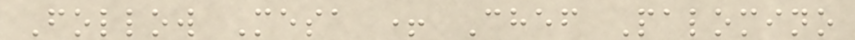Follow Mesa + Chef Palomino
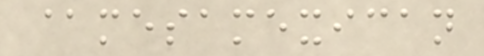@mesamexican
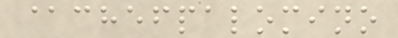@chefpalomino
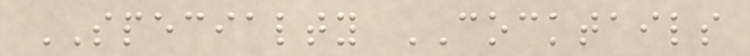SPECIALTY COCKTAILS
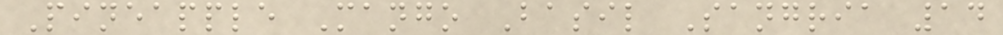Pineapple Mango Basil Sangria 14
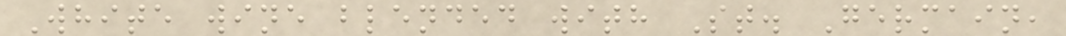White wine blended with St. Germain,
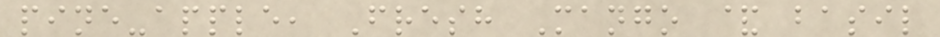pine-apple, Fresh Mango & basil
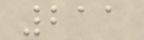211
